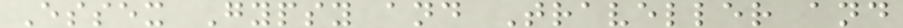Essex Gypsy and Traveller and
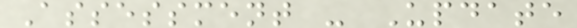Assessment - Update
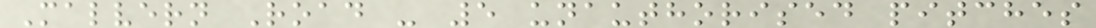Malvern Road - 5 unauthorised pitches
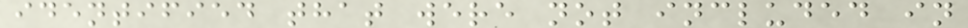identified that were not included in
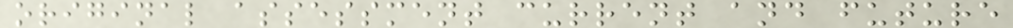original assessment current and future
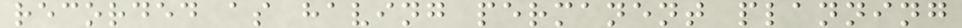recorded as having permanent planning
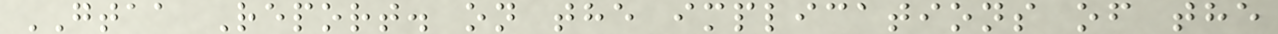GTAA Report. on the implications of the
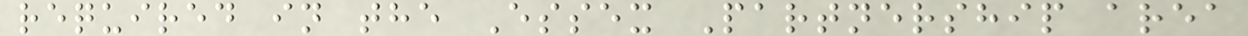required in the Essex Partnership area
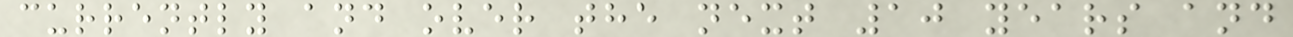currently and over the next 10 years and
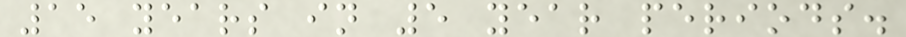15 years in 5 year periods.
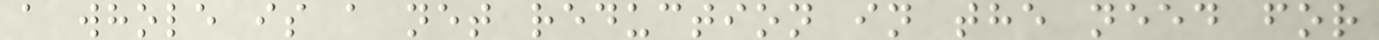a whole is a net reduction in the need for
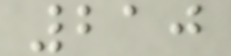210
